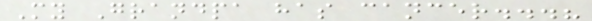My Grandpa has cancer...?
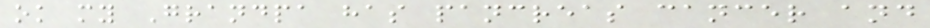ok my Grandpa has pancreas cancer and
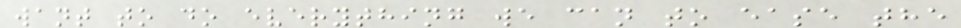want to do everything we can to ease the
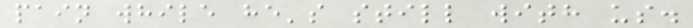pain while he's still with us.
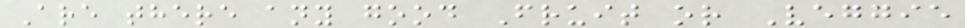Are there any good Fruit or Veggie
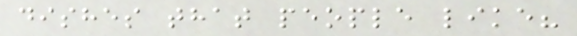dishes that people like?
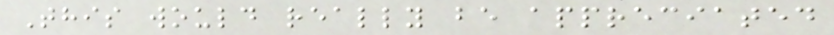This would really be appreciated
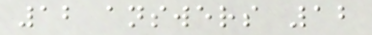12 answers 12
